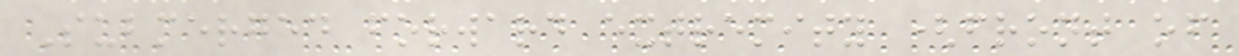Submerged forward extremity (front of
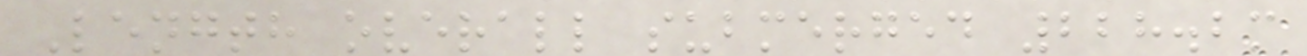Length overall submerged 228.2m
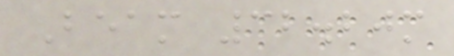Beam 32.20m
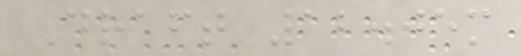Draft 12.05m
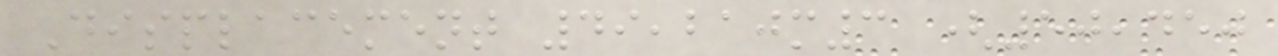Displacement 49,210m3 (50,450
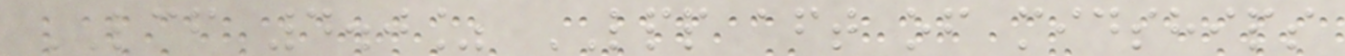LCF 4.0% LPP aft of midships
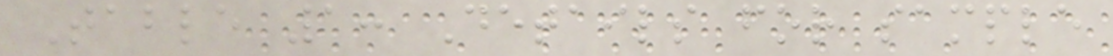Table 1: Details for sample
